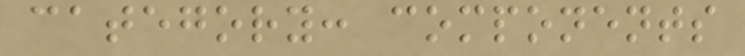category: components
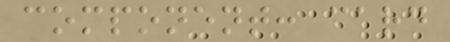component: card
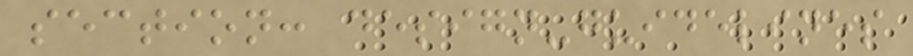section: design-guidelines
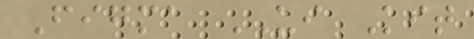Figma UI Kit
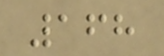168
